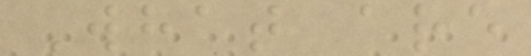What are
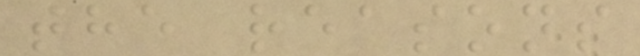the reasons
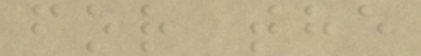for the
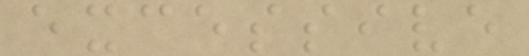excessive
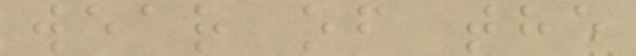wear of the
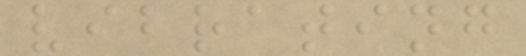vibrating
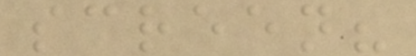screen?
